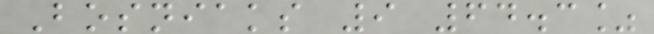Bosniaks 9 64.3%
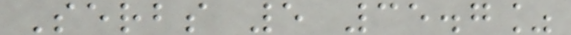Serbs 5 35.7%
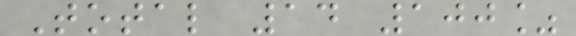Total 14 100%
